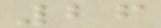26
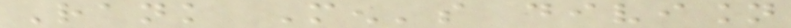Rank Men's division
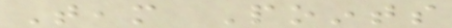Team Points
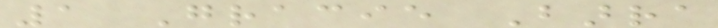1 Gracie Barra
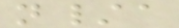n/a
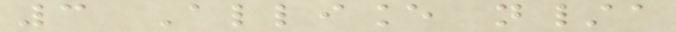3 Alliance n/a
